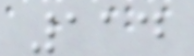114
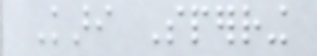Kari Sperring
